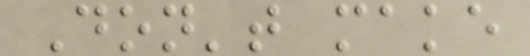Don't make
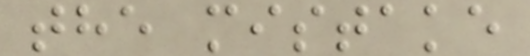the mistake
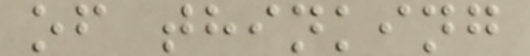of thinking
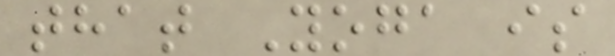that Yoga is
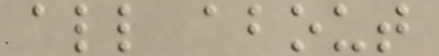all about
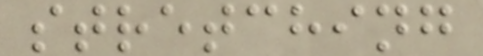stretching
